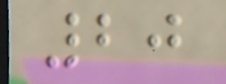20
